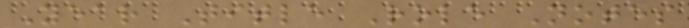Year Title Role Notes
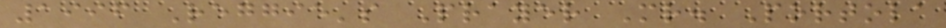1996 Reggie's Prayer Mr. Portola
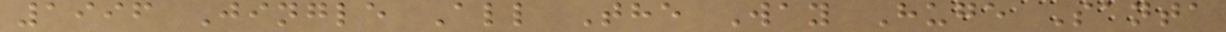1996 Jingle All The Way Huge Santa
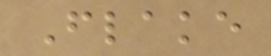Flake
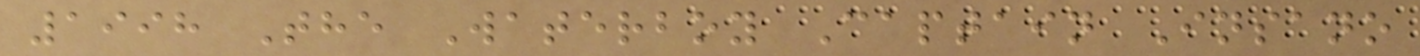1998 The Waterboy Captain Insano
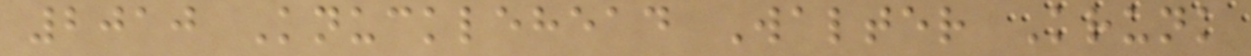2010 Knucklehead Walter Krunk
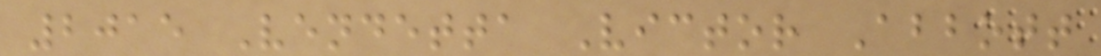2015 Vendetta Victor Abbott
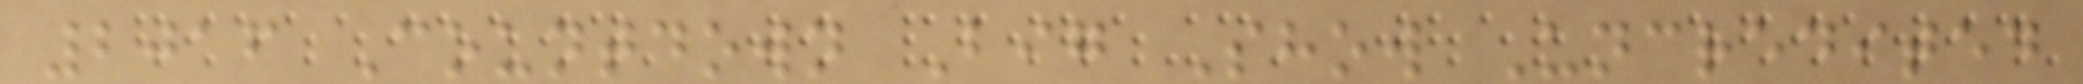2016 Countdown Big Show Uncredited
